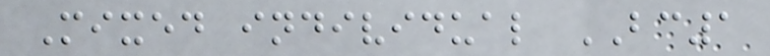Mixed individual BC1
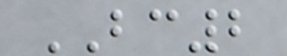BC2
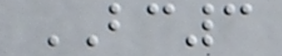BC3
